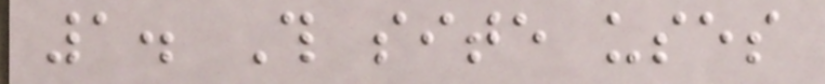1. This site uses
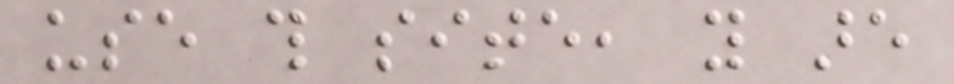use this site, you are
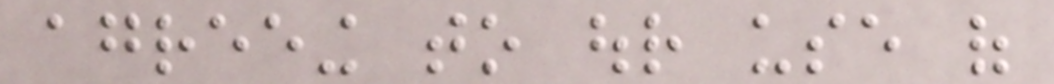agreeing to our use of
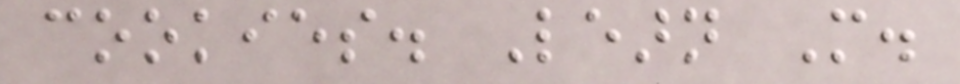cookies. Learn More.
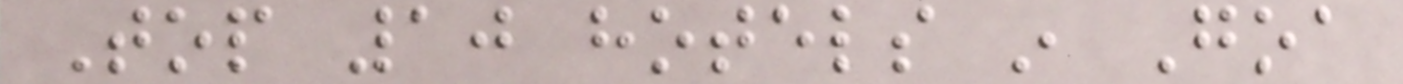Top 10 hotels in Goa
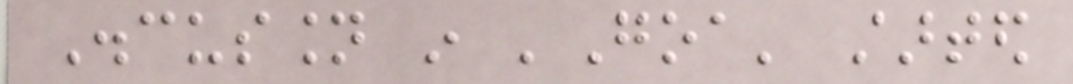Discussion in 'Goa' started
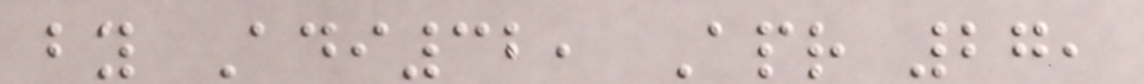by Adi32, Apr 27,
